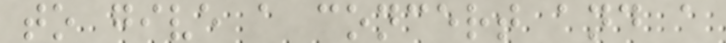to give a concert and a
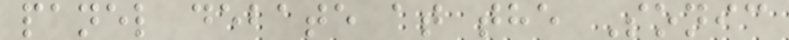panel debate at the Sonic
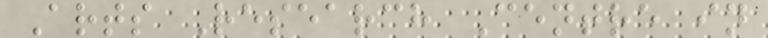Arts Research Centre in
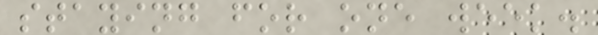staying for one week.
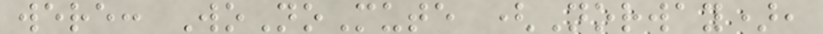were: WoNoMute (Norway),
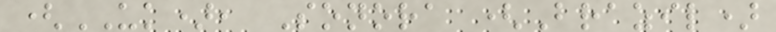(UK), Sonora (Brazil)
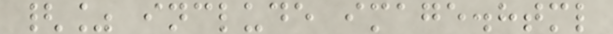{% include image.html
